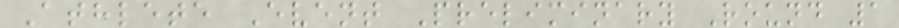Athlete Event Preliminary Round 1
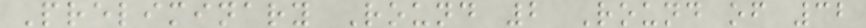Preliminary Round 2 Round of 32
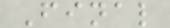Final
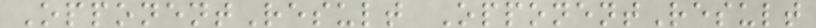OpponentResult OpponentResult
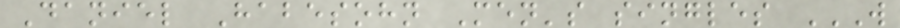Daniel Habesohn Men's singles W
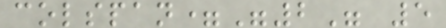colspan="2" 5
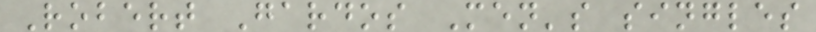Robert Gardos Men's singles
